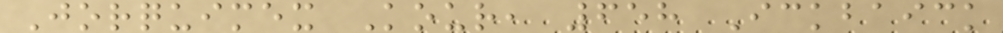Jorquimex Kour, 658 Ickbaick
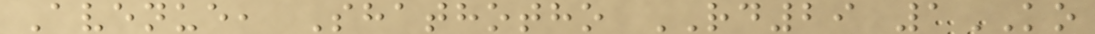Avenue, Shathotho RD29 1KO
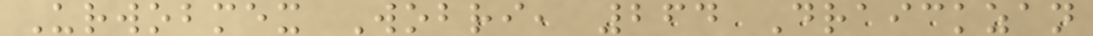Urwobmex Wobri, 264 Draickzan
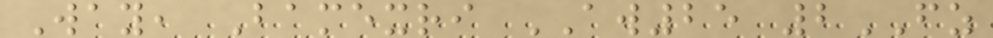Way, Bamexri AW25 2FZ
